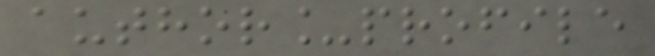author_profile
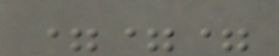===
